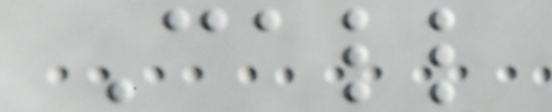Call
